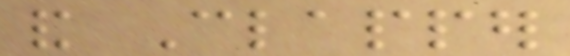and Clapper
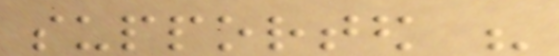supported his
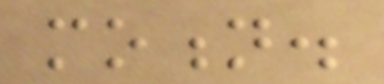motion.
